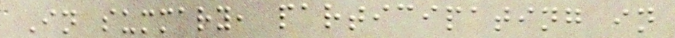In summary, participating in
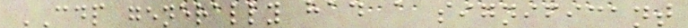CDP generally had a significant
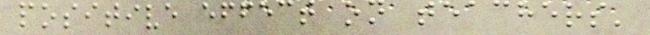positive effect on teachers'
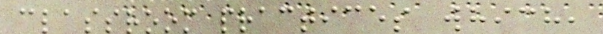classroom practices which,
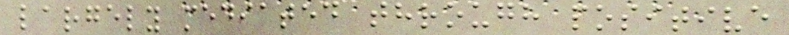largely mediated through positive
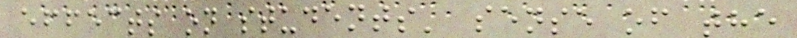effects on students' sense of the
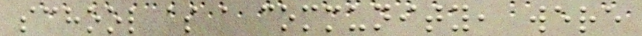school as a community, were
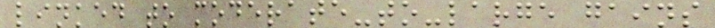linked to moderate-to-large gains
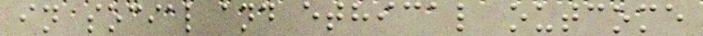in social and ethical outcome
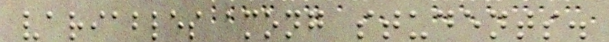variables among students.
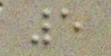5
